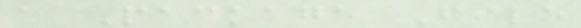a Package File
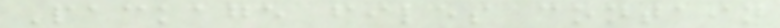Package files contain
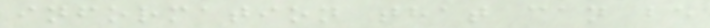information that can be
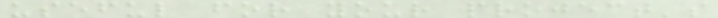useful for your project's
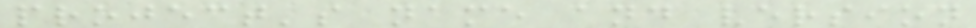project's name and version
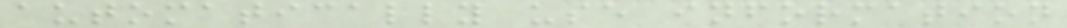automatically use information
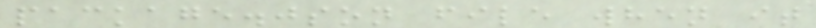package.json file when it
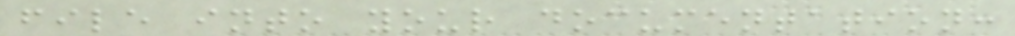file into your documentation:
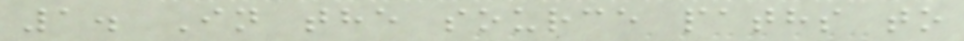1. In the source paths to
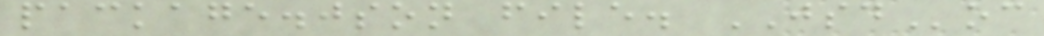package.json file. JSDoc
